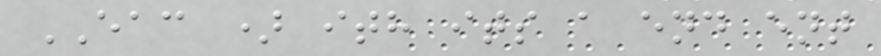EAC ) ith its a end ent
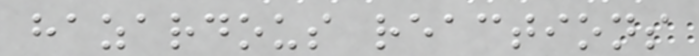hazardous reactions
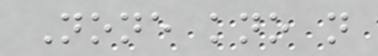None kno n
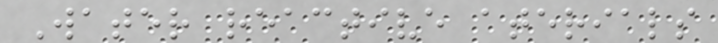Water reactive aterials
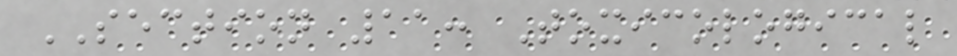SECTION 11: Toxicological
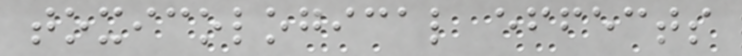toxicological effects
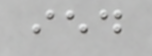ied
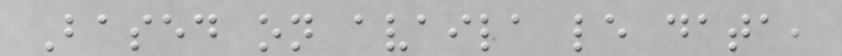Based on availa le data,
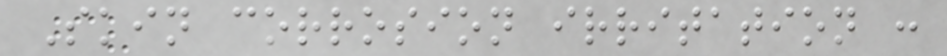Skin corrosion irritation :
